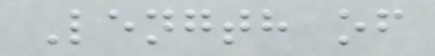Length of
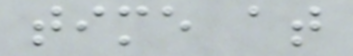time at
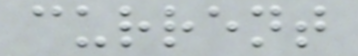current
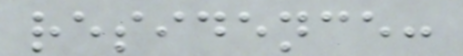residence:
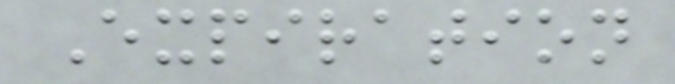Expiration
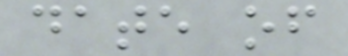date of
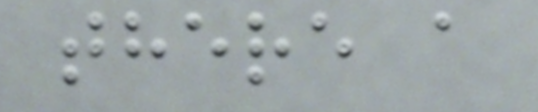there a
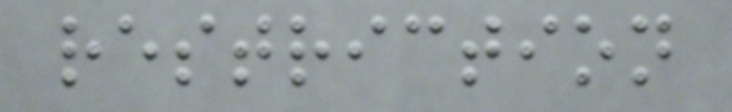restriction
